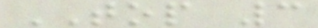TOP 3
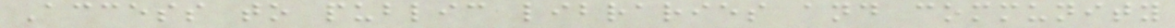Access to public libraries and community
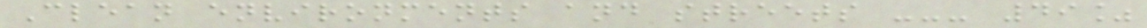Clean environments and streets --- 49%
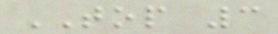TOP 3
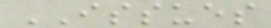ISSUES
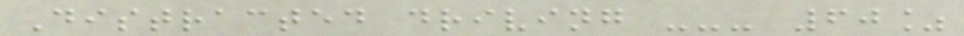Distracted driving --- 60%
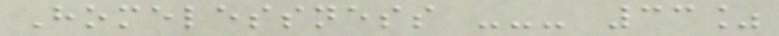Homelessness --- 33%
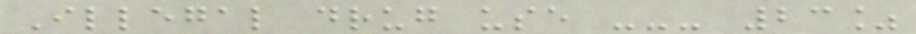Illegal drug use --- 23%
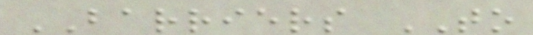BARRIERS TO
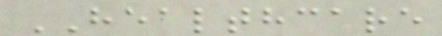HEALTHCARE
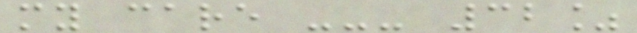my care --- 32%
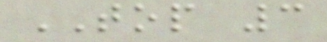TOP 3
